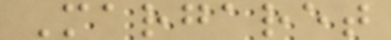Margaret
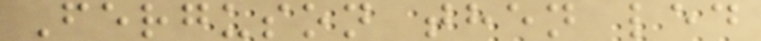Ferguson then led
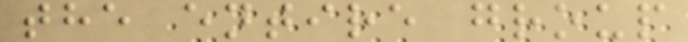the entire group
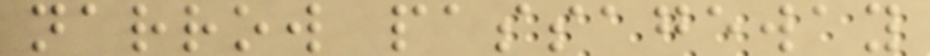narrow passageway
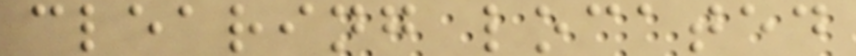clearing located
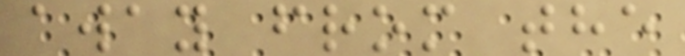away from the
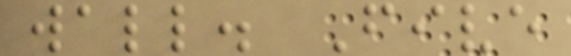wall. Five
